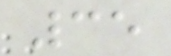35
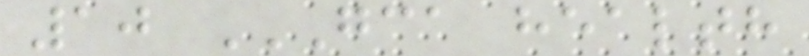10 GCA HEALTH
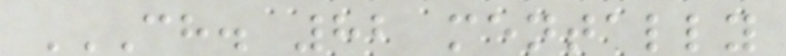CH. 82 MENTALLY
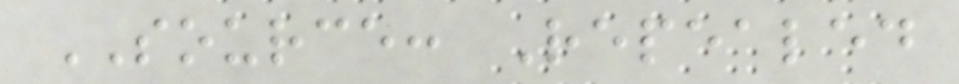SOURCE: Repealed
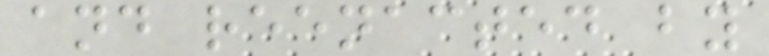and reenacted by
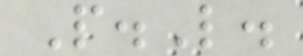P.L.
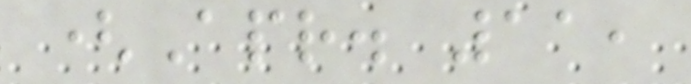(Apr. 11,
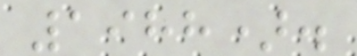1988).
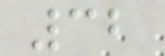32
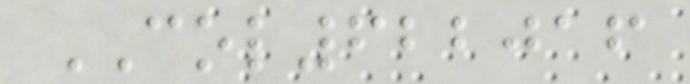COL622016
